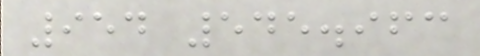954 545.963
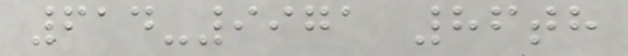614-9971 86th
